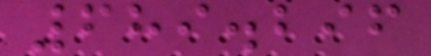689.296
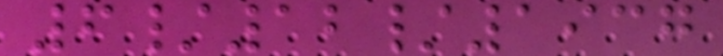6/12/1937
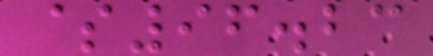$96.23
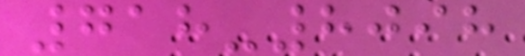718-8098
